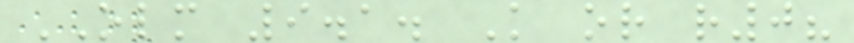OLM 9.1. K or r0?
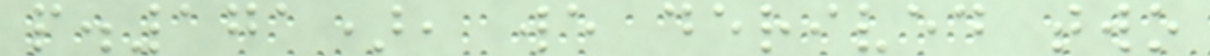p.171), we derived two
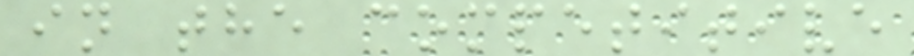in the competitive
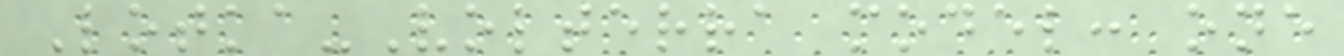Lotka-Volterra model: one
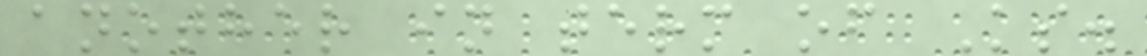another in term of Ks.
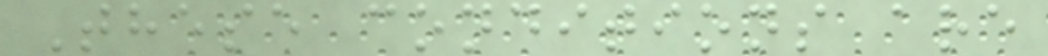These conditions are
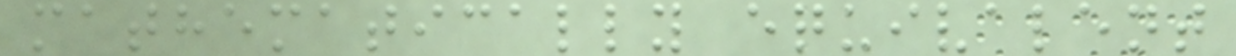mathematically equivalent
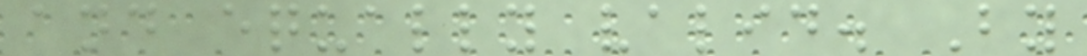and equally valid. By
